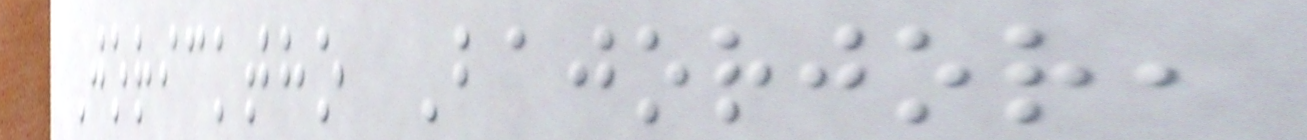Joricktho Bajorjor,
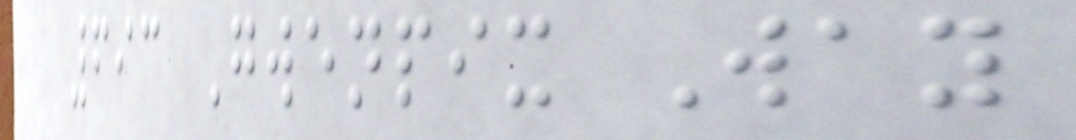693 Gwenpix Way
